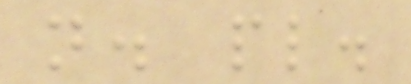n. pl.
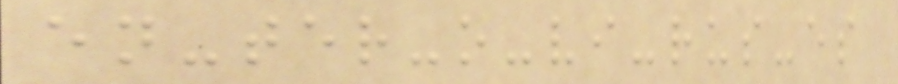en-ter-o-vi-rus-es
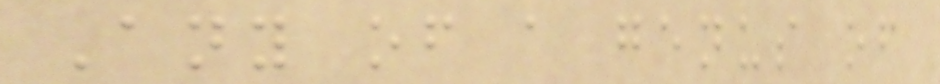Any of a genus of
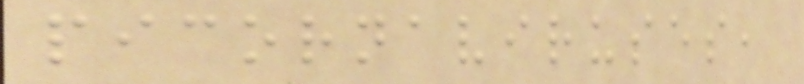picornaviruses,
